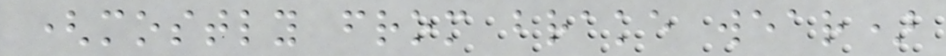(mostly from brake wear)
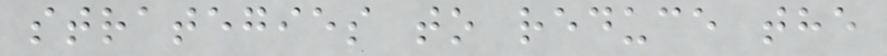strategies to reduce the
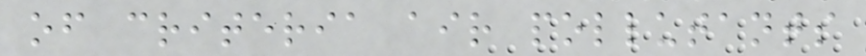of criteria air pollutants
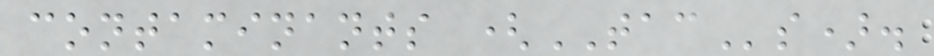contaminants (TACs).
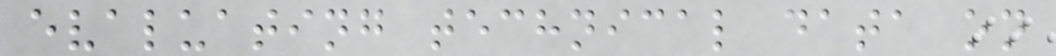evaluating technical data on
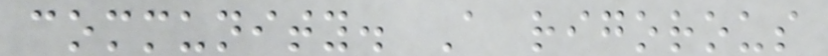community. A rigorous
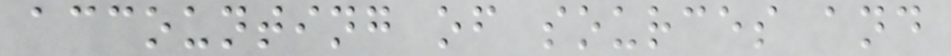accounting of sources and
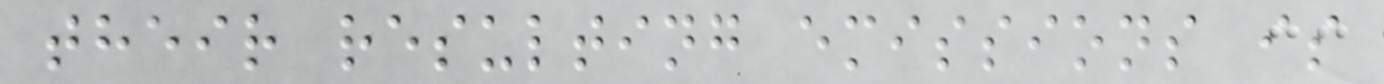their resulting emissions is
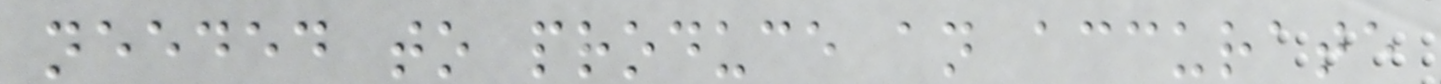needed to produce an accurate
